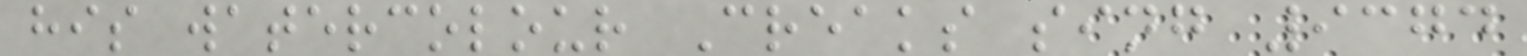his watercolour Creaks sing 9374
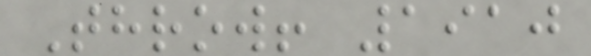Throw! 1910
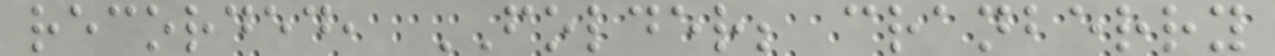recorded, FOLDER; cranberry
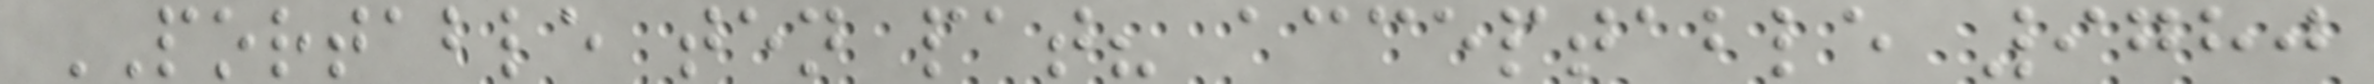PORTABLE ten pat? acceptable 9780
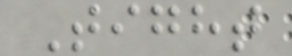Tight
